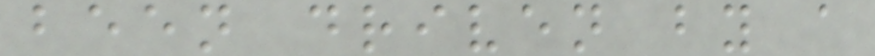been driven by a
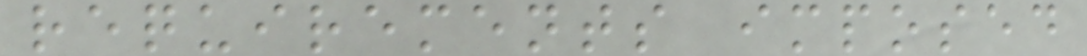requirements imposed
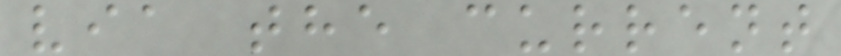via the current
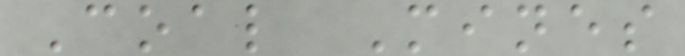Coal Mines
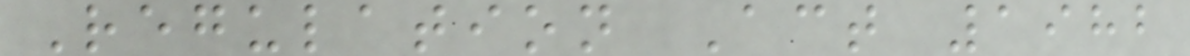Regulation Act 1982
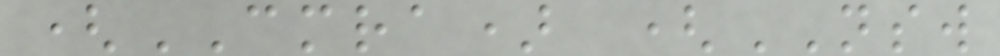(CMRA) (NSW
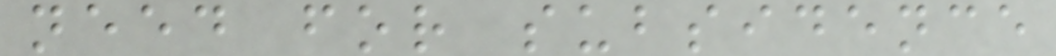need for subsidence
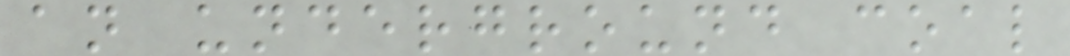an underground coal
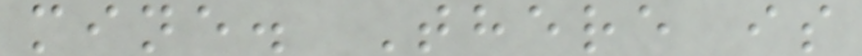mine. There is
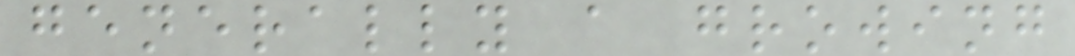generally a growing
